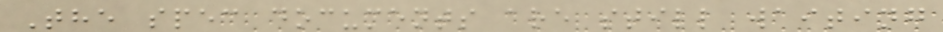The spec documents are still waiting
